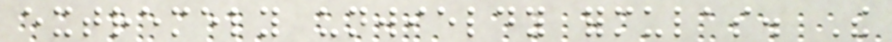extremely unwieldy formulas. The
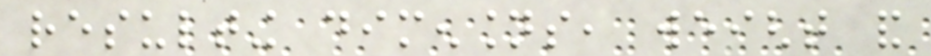resulting dimensions, weight and
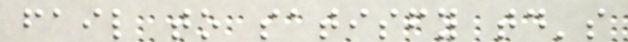fail to satisfy today's
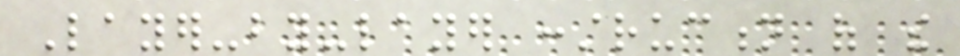Layer-by-layer construction of the
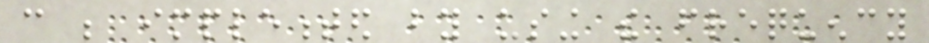can be implemented by using the frequency
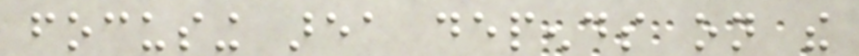focusing area depends on the
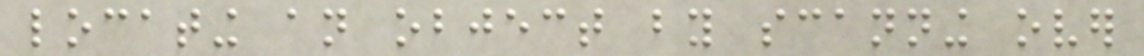locating an object by scanning over
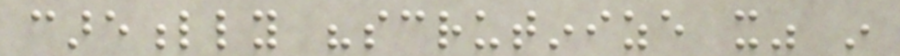carefully "scrutinize it" in
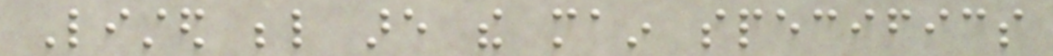Listed below are the main specifics
